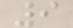9
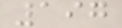197
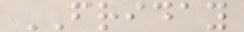FRIDAY
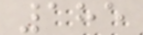185
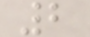2
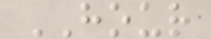HOUR
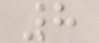8
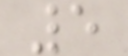5
